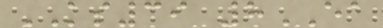KS39 8EA
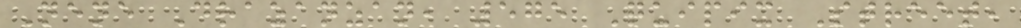Nene Drazanzan, 575 Quipix Street,
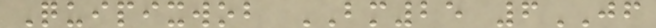Quipixwob BM25 6JF
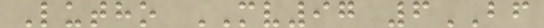Lutho MV97 6BF
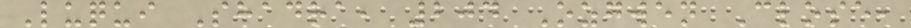Luqui Shadra, 204 Ozgwen Close,
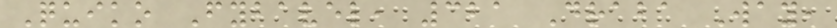Quiko Fybavel, 321 Draba Way,
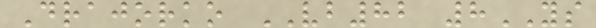Drajorko VB82 8YS
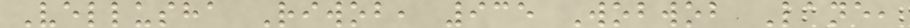Vellusha Riwob, 935 Wobwob Lane,
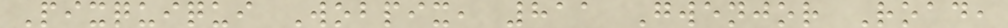Pixquiqui Wobpix, 811 Gwenjor Road,
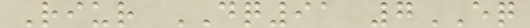Riur DQ91 7EQ
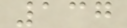137
